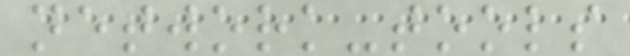network-tools
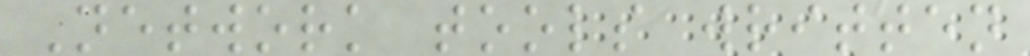Network tools written
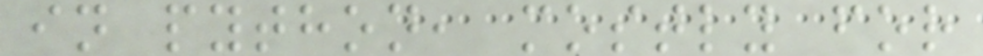in python, mostly for
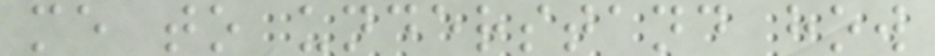me to understand how
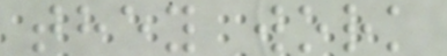they work
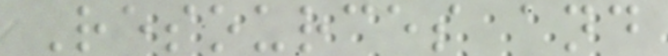Resources and
